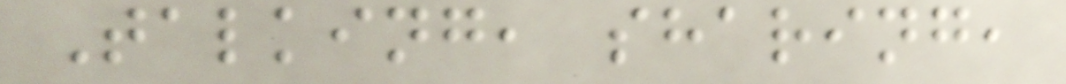Talking, sharing,
